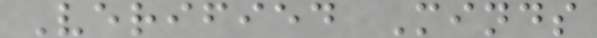Verified Minds
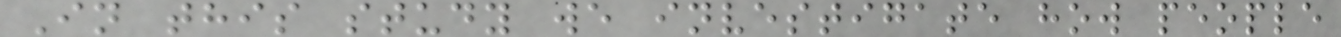In this study we investigate how people
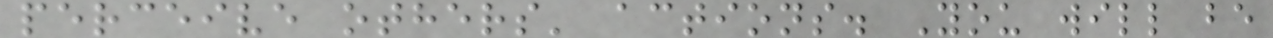perceive others' actions. You will be
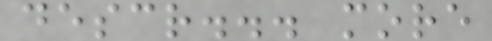descr... more
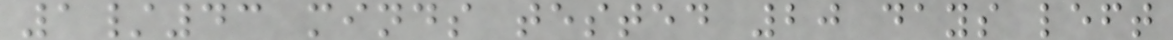1/43 minds tested 20 days left
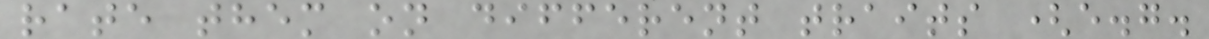rate them on different traits (e.g.
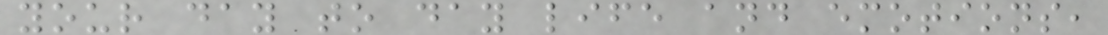your day to day life and emotions,
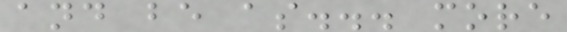and be as... more
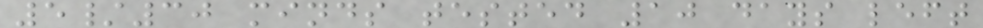5/30 minds tested 10 days left
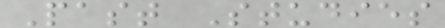Past Studies
